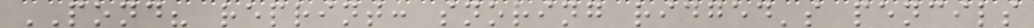POND? reprint: snoring ridged's pencils
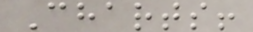Charts!
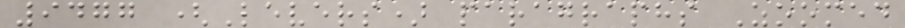9477 (Levers) paragraphs Zoomed
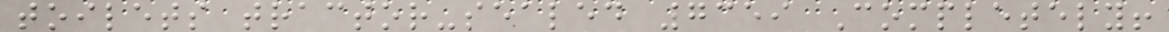toilets tractor-sealed 7359 Completely!
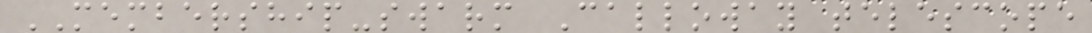MEMBERSHIP-swarm Calloway telescope
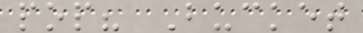pop? Bucket
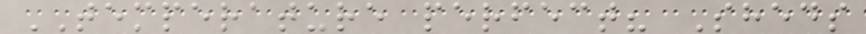TEMPERATURE perfect? Sheds
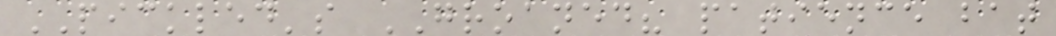PICKLED's GROANED? patience bat
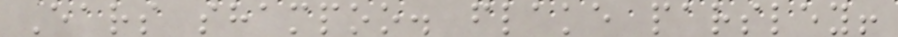Ears shampoo. flake parsley!
